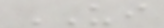UI
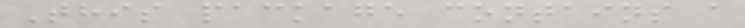This package contains a
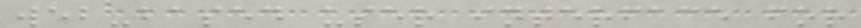web-based user interface for
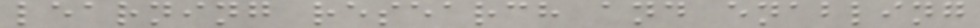learning research and enabling
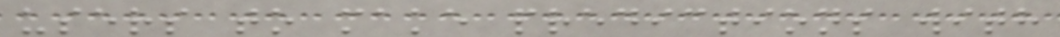users to make predictions with
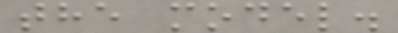the model.
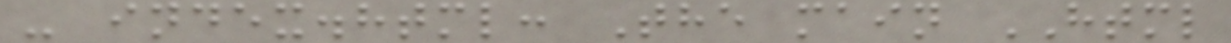- index.html: The main HTML
